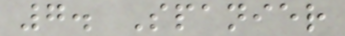7. Spanier
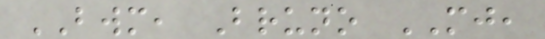BWM, Bruno MJ,
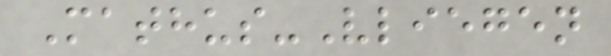Mathus-Vliegen
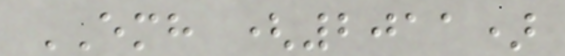EMH (2011)
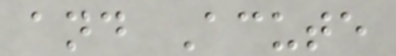and Acute
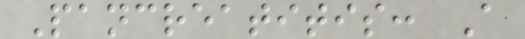Pancreatitis: A
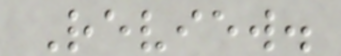Review.
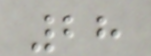28
